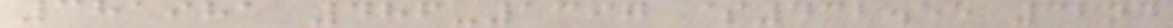381981 486-1397 $432.55 32nd
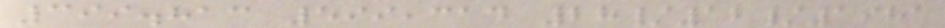399.813 599,314 28/12/1981
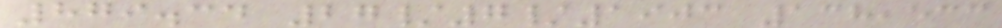879.34 27/7/1903 138,533
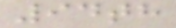94th
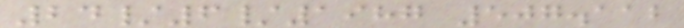24/6/1987 507.112
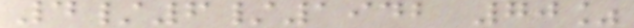4/6/1942 70%
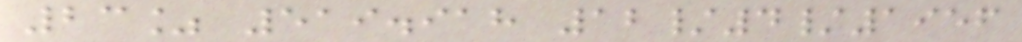23% 519.918 12/4/1956
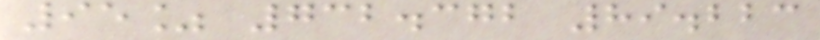95% 732.372 89.223
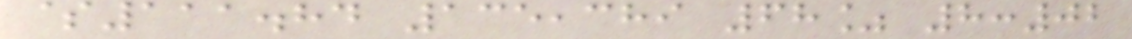$111.84 135,389 68% 8:02
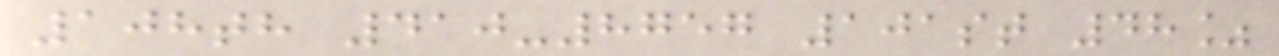108th 410-8757 101st 48%
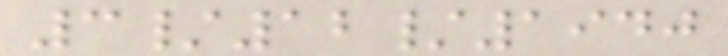3/12/1940
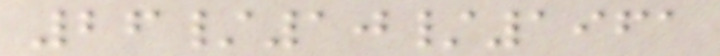26/10/1961
